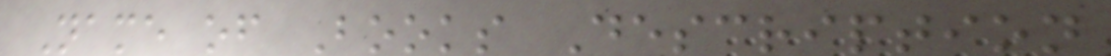Name of Books Description
